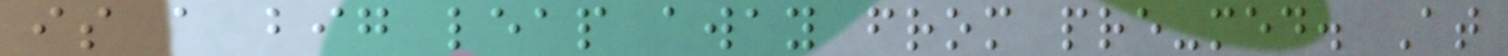is a big leap away from pre-med. At
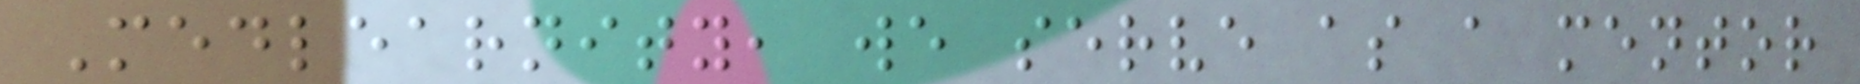Medlearnity, we serve as a mentor
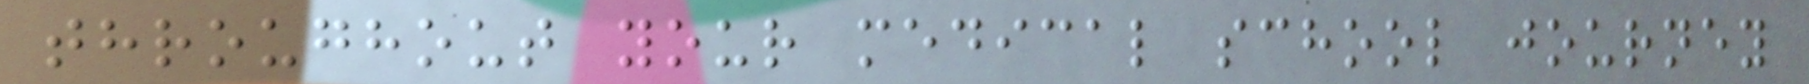throughout your medical school journey
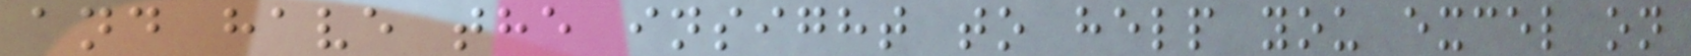and have the insight to help you excel on
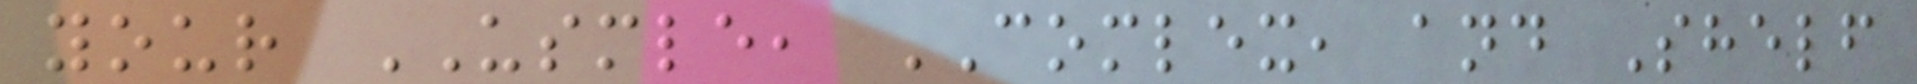your USMLE, COMLEX, and Shelf
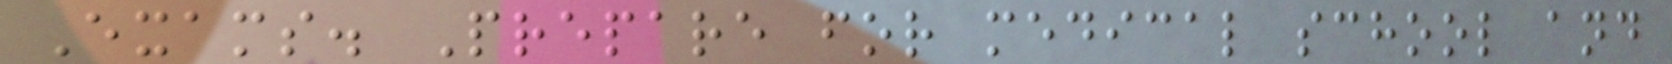Exams. Prepare for medical school and
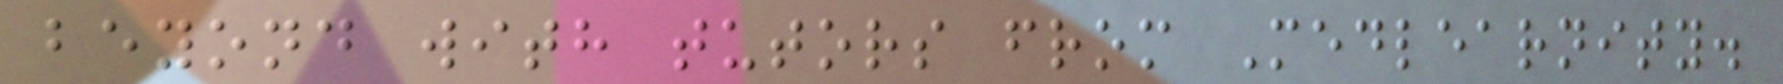beyond with tutors from Medlearnity.
